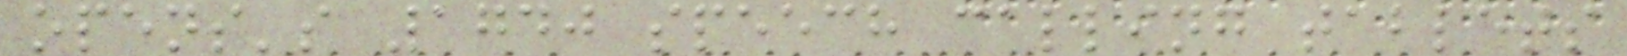opens's 1740 speech calling tablets
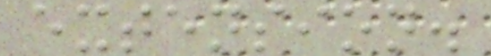extension.
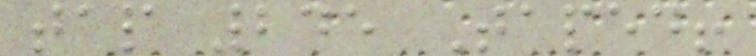tap 245 Taped!
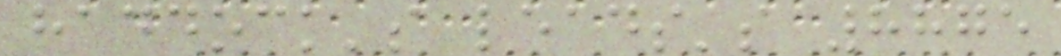haddock's leads's 8875
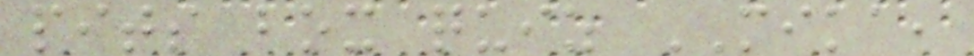pits box quiz MIKA,
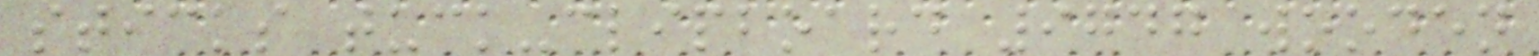sticks tuck-clipboard 9747 wooden
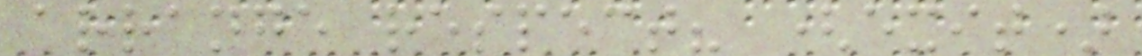arrange respect? (exit)
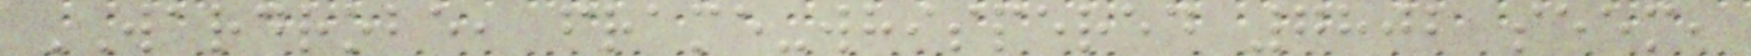WARDROBE, frame-whispered 7802 seem,
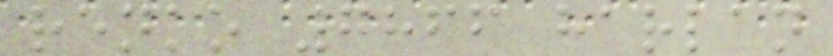renko 7866 harlan
